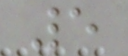5
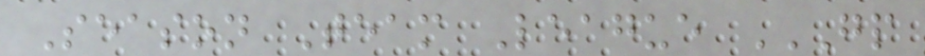Season Team League GP
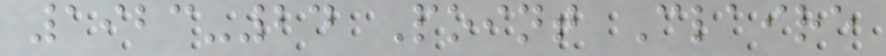1923-24 Point Claire
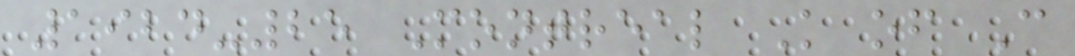1924-25 Montreal K of C
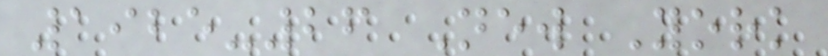1925-26 New York
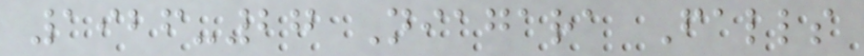1926-27 Niagara Falls
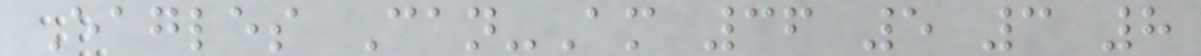Eagles Can-Am 36 5 3 8
